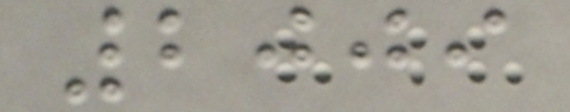2009
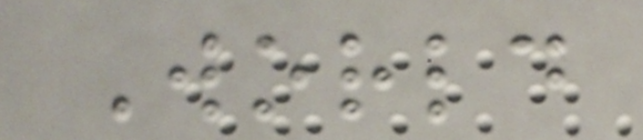World
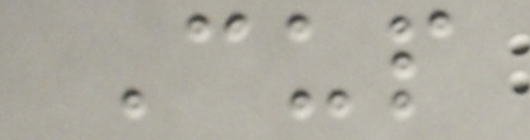Cup
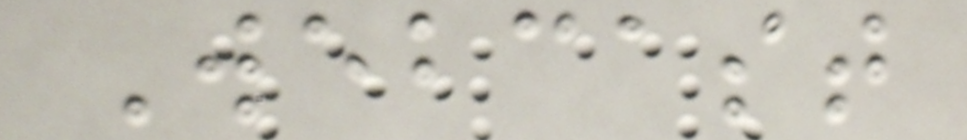Webcast
